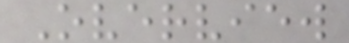Overview
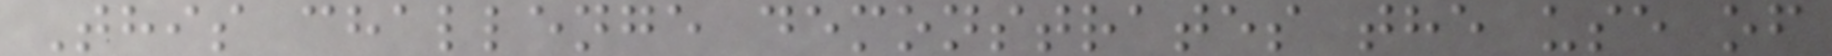This challenge demonstrates the use of
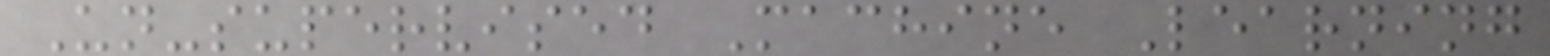Un-supervised Machine Learning
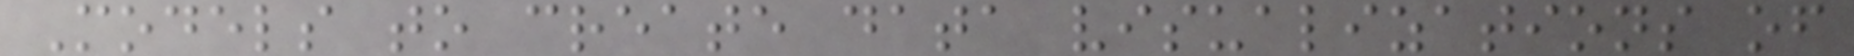Models to create data visualizations of
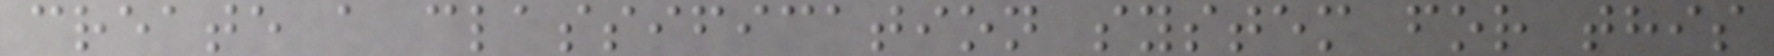create a classification system for this
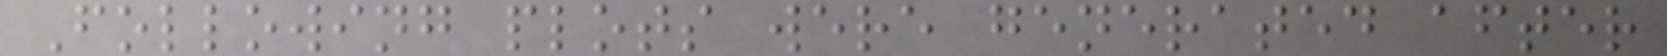Following plots were generated after
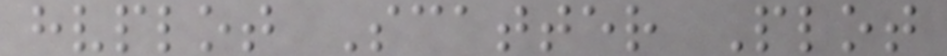hvplot Scatter Plot
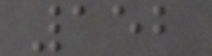152
